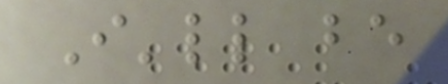I'll be
